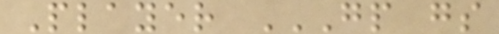Player GP GS
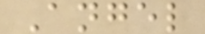Angel
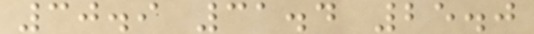30.9 31.4 25.0
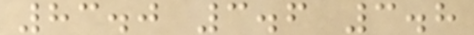83.0 3.6 3.8
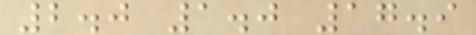2.0 1.0 17.9
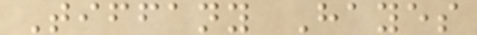Tiffany Hayes
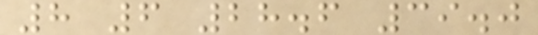8 6 28.6 39.0
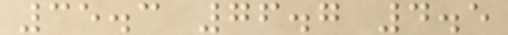35.3 76.7 4.5
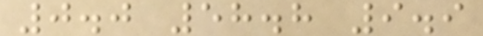0.0 58.8 9.9
